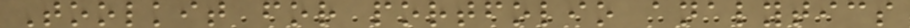Toolkit for portfolio analytics
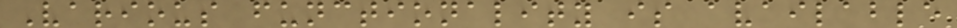Various functionality is available
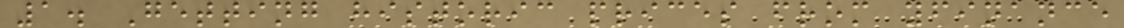1. Getting historic prices from yfinance
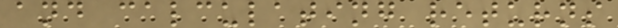and calculating returns
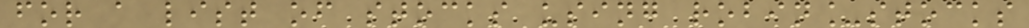for a list of stocks using robin_stocks
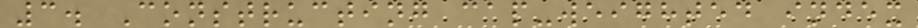3. Constructing cap-weighted index
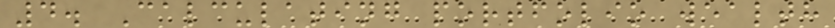4. Calculating portfolio wealth
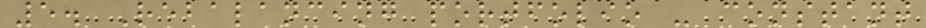5. Rebalancing portfolio - constant
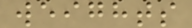weights
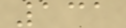131
